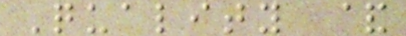Quality &
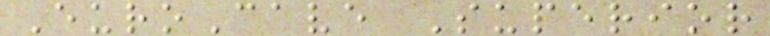EuroCave Superior
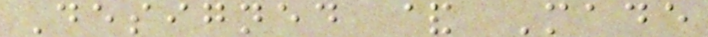Designed & Made
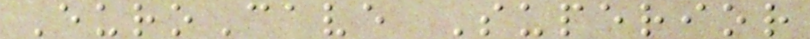EuroCave Superior
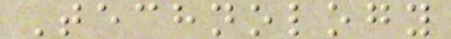Technology
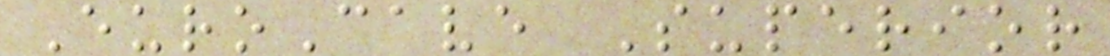EuroCave Superior
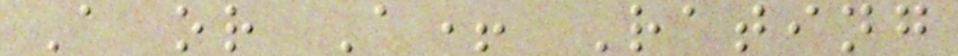A or A+ Rating
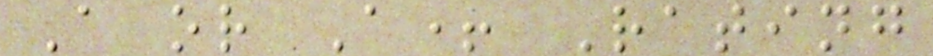A or A+ Rating
